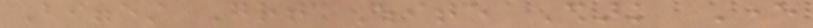Biggest Great White Shark Ever
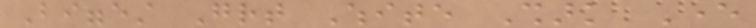Biggest Great White Shark Ever
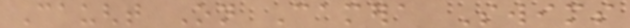Caught On Camera Swims
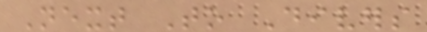Next To Divers
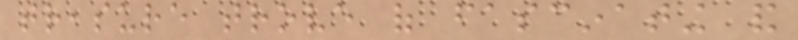treasure trove of fascinating and
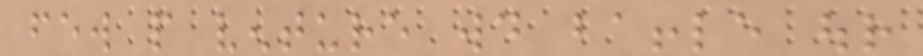few people venture would baffle our
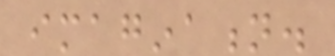imagination.
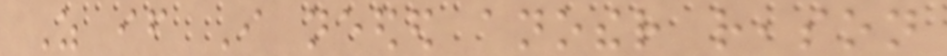As if I needed another reason
